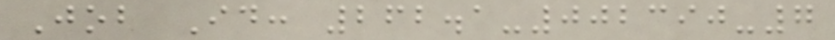Job Id: 262.1-002390-7
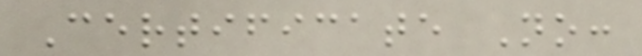Certificate No:
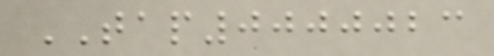TAP0000023
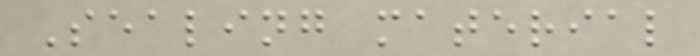Sealing material
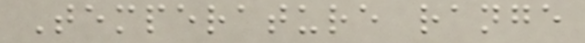Temperature range
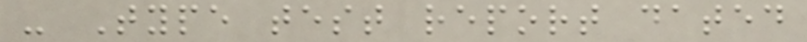- Type test report dated
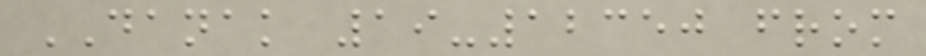DANAK 19-12350 from
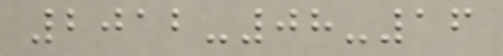2012-08-16
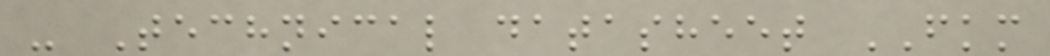- Technical datasheet FKM
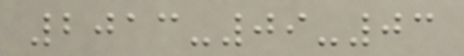2013-09-03
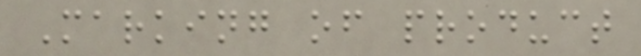Marking of product
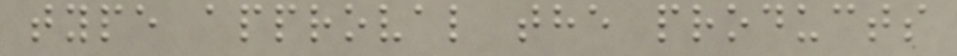type approval the products
